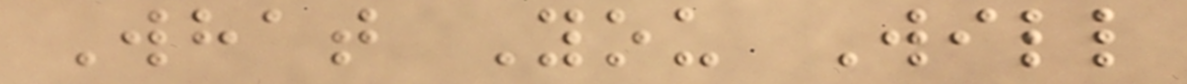What You Will
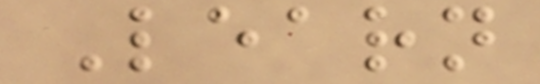Learn
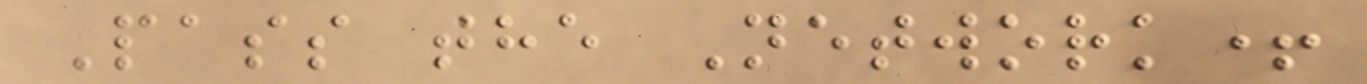Pass the Network+
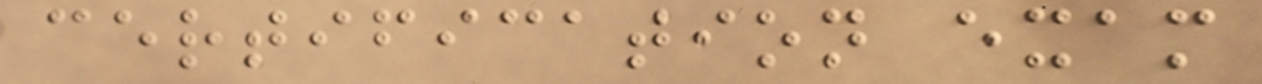certification exam
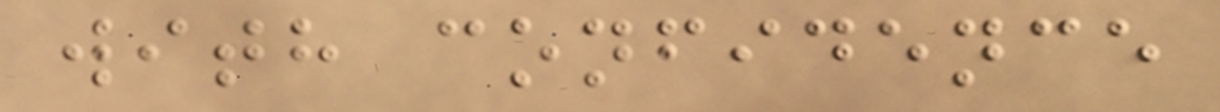with confidence
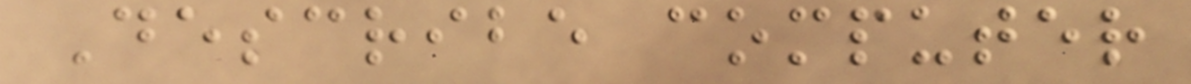Describe computer
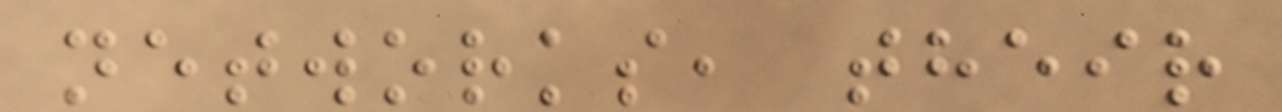networks, their
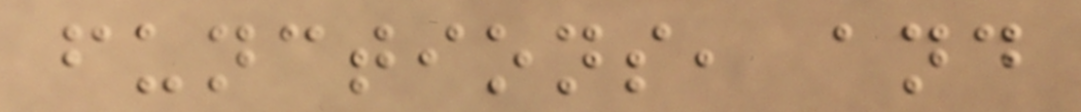functions, and
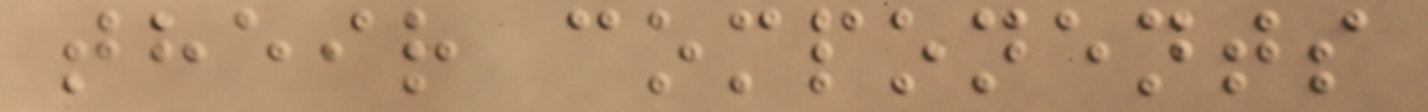their components
